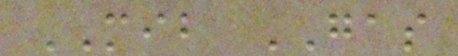MIB GAS
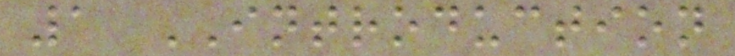1 INTRODUCTION
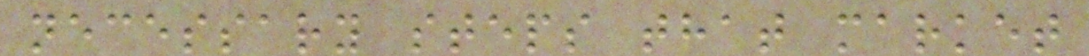necessary steps that market
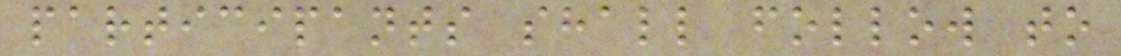participants shall follow to
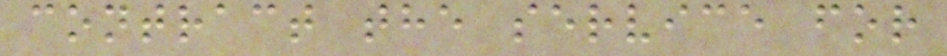contract the service for
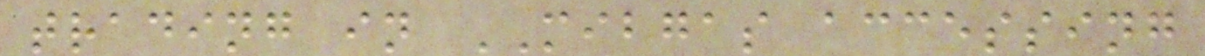trading in MIBGAS accessing
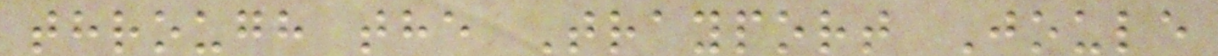through the Trayport Joule
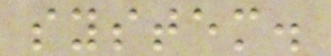system.
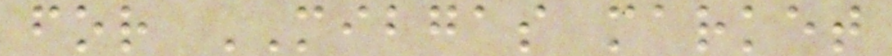for MIBGAS market
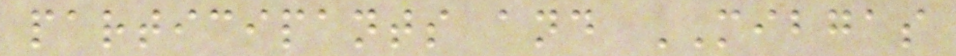participants and MIBGAS
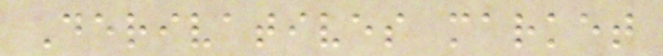Derivatives market
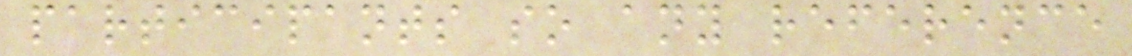participants so any reference
